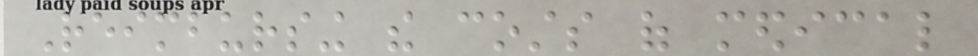Reimbursing the costs of medical
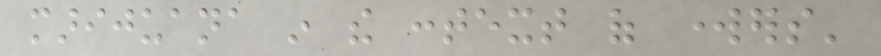marijuana in the context of workers'
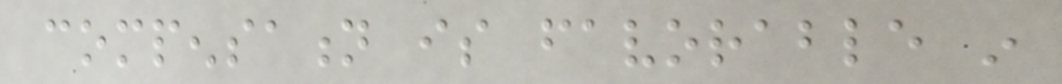compensation is favorable in
